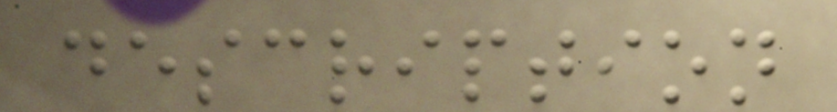description
